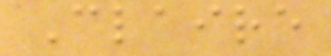Claire
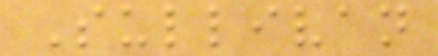Sullivan
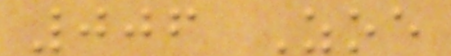006 Zoe
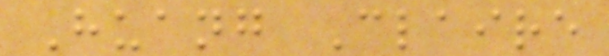Huang Claire
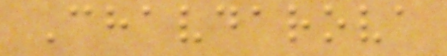Chavdarova
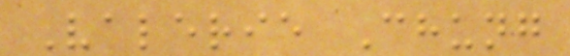Valerie Chung
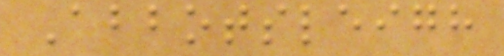Abbotsleigh
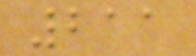211
